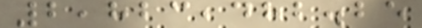2,823,482.25
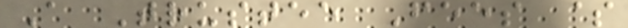A Trustee Fees $
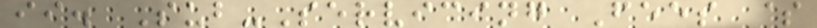ii. Sub-Servicing Fees $
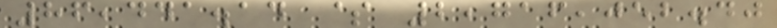86,441.14 $ 2,716,052.40
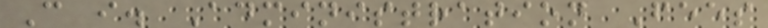C i. Administration Fees
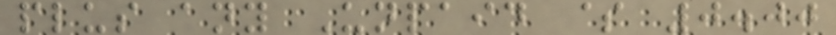plus any Unpaid $ 0.00
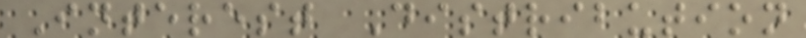Interest Distribution
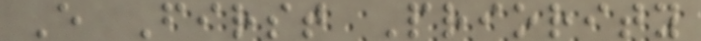E First Priority
